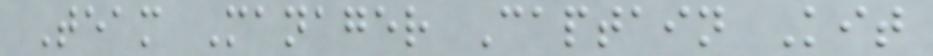Team Manager Captain Kit
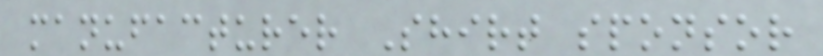manufacturer Shirt sponsor
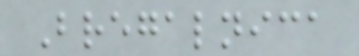Bregalnica
